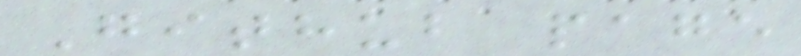Github page
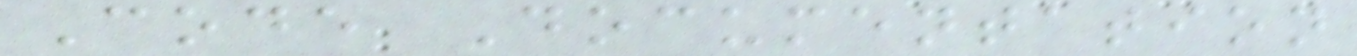Code Documentation
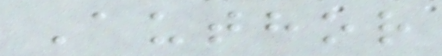Author
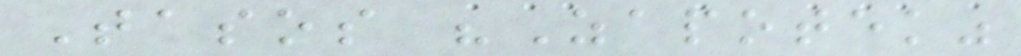Tasos "Zapotek"
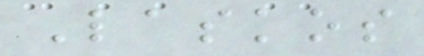Laskos
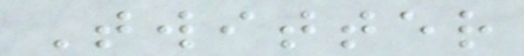Twitter
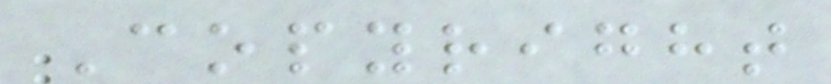Copyright
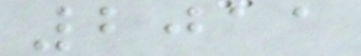2011
